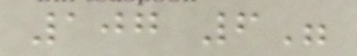107 6"
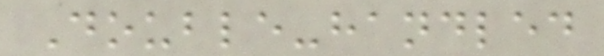Double-handled
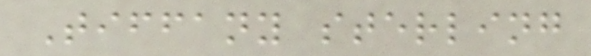Tiffany sterling
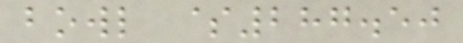bowl $287.50
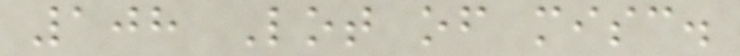108 Lot of misc.
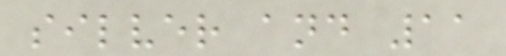silver and 11
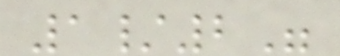1/2"
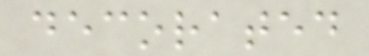decorated
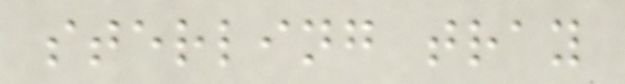sterling tray
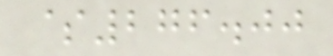$276.00
